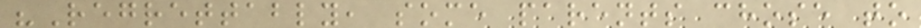"Regrettably, some parents chose to
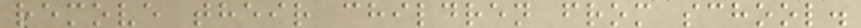remove their children from school.
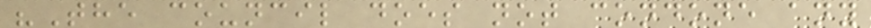"The council does not condone any
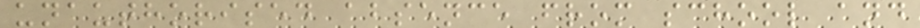unauthorised absence from school and
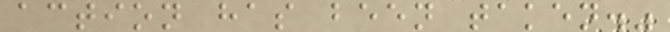action has been taken."
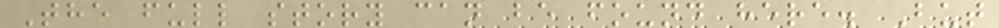The full story can be found here. But
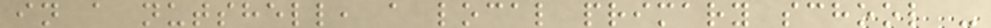in a nutshell, a local primary school -
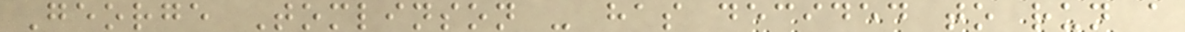George Tomlinson - has decided to run a
